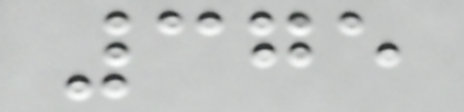375
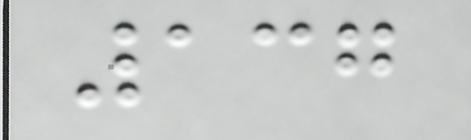137
